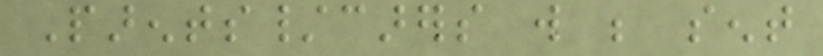Parents/carers will be sent
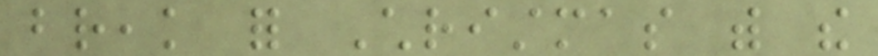break for Christmas with the
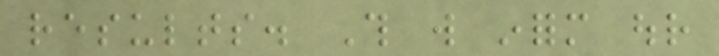results. This will inform our
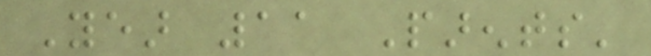Year 11 Parents'
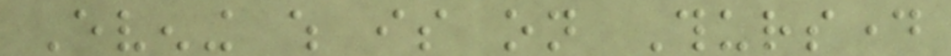Evening which is on Thursday
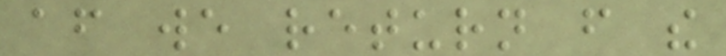after we return from the
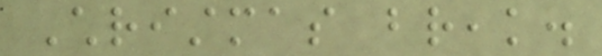Christmas break.
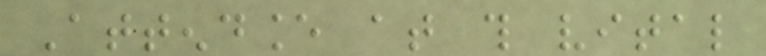Attendance at this vital
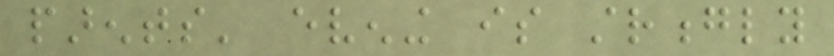parents' evening is strongly
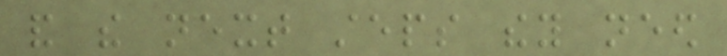and the next steps they need
